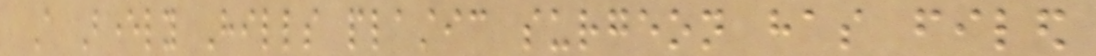A Beverly Hills plastic surgeon has filed
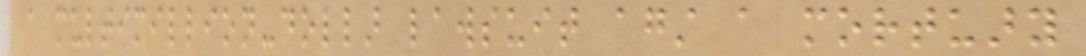a multimillion-dollar lawsuit against a mortuary
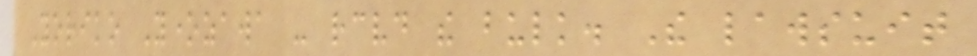Yoriko Yonezawa - received the bulk. The lawsuit
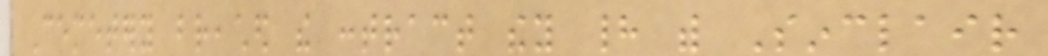Cemetery breached the contract they had with Sinclair
